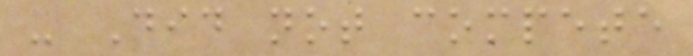- Did not compete
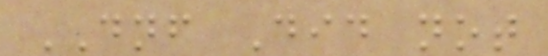DNF Did not
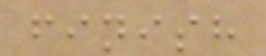finish
